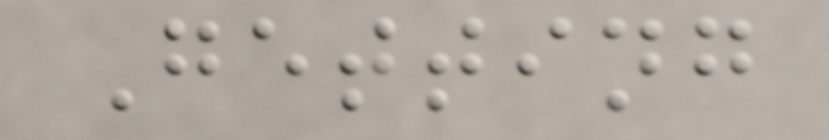Getting
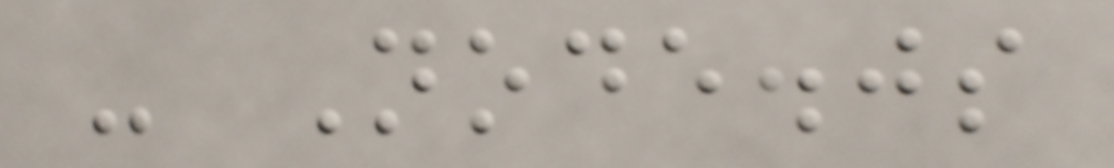- Node.js
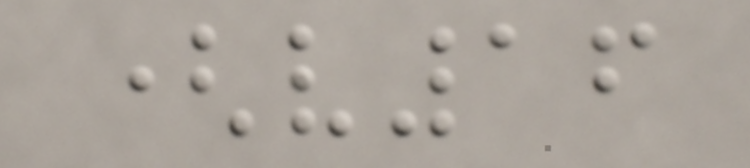(v16
